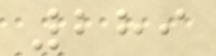289
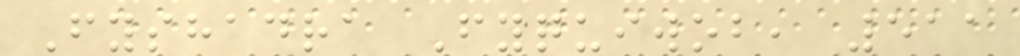Fyshadra Fyquiwob, 511
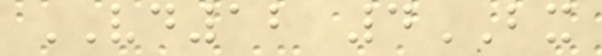VD12 4BX
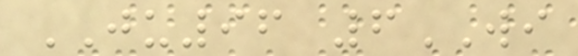JU96 6WI
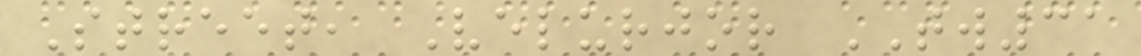Street, Velurjor TW31
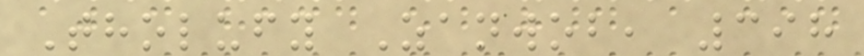Tholufy Zanwob, 398
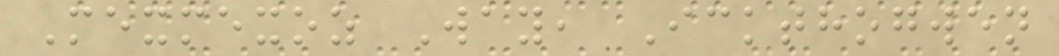Mexmexoz Way, Ickthogwen
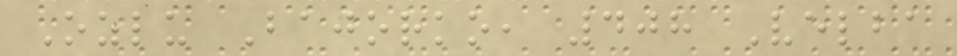Ozlu Bajorko, 408 Velba
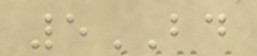5BD
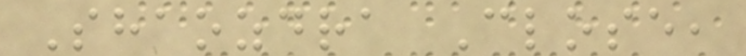Shaozdra Close,
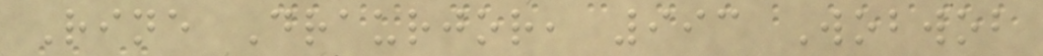Rine Draurjor, 993 Wobwob
